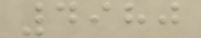4980
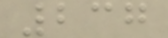237
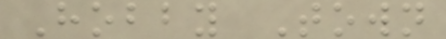Hobby Town
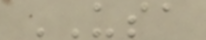USA
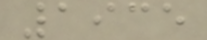1935
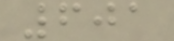601
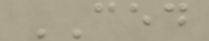CED
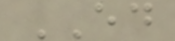ED
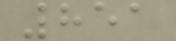851
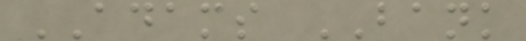ADAMS BANK
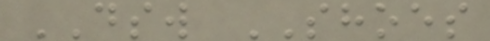DSW SHOES
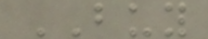BUY
